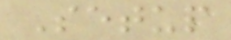Setup
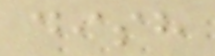dish
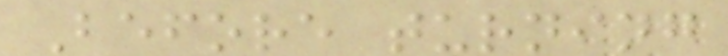Before turning
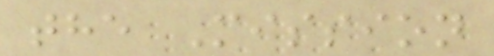the Mission
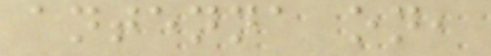antenna on,
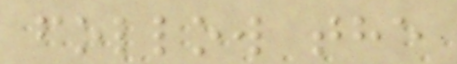follow the
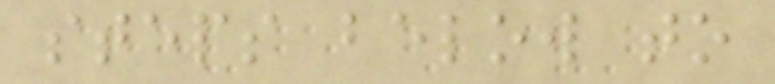steps below to
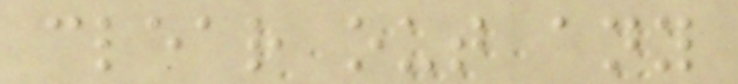clear out any
